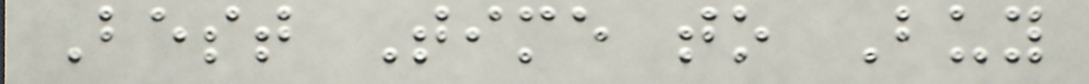Best Time to Buy
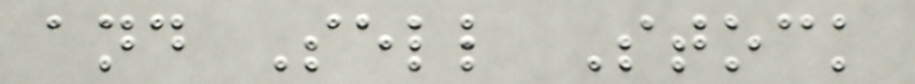and Sell Stock
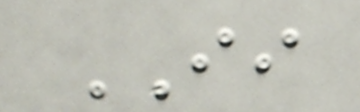II
